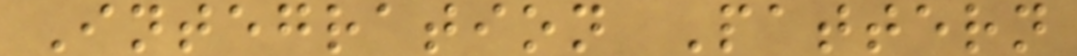Integration Pattern
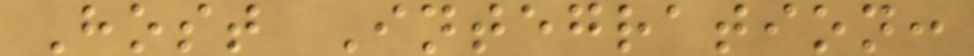Host Integration:
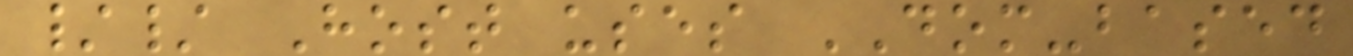// Host uses DOM-based
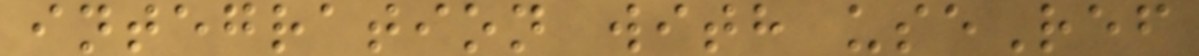integration with useRef
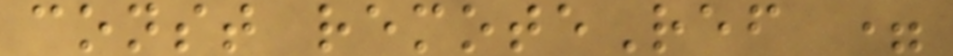const remoteRef =
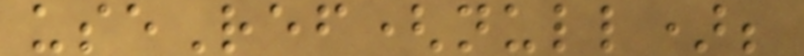useRef(null);
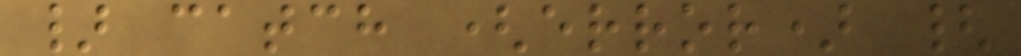} catch (error) {
